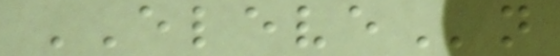ELEVEn
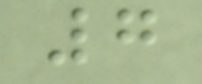7
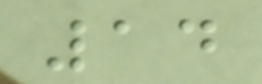14
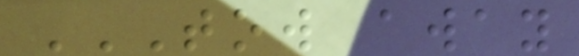TOW AWAY
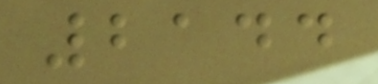2144
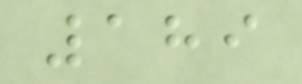189
